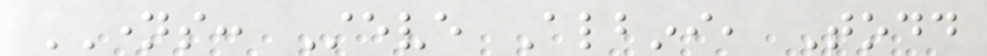NAMES: Steve Albini, Todd
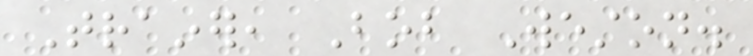Trainer, Bob Weston.
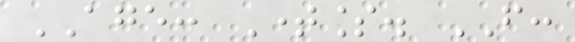AGE: Timeless. FROM:
